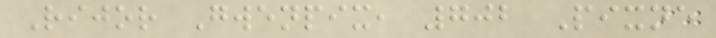Rijor Gwenpix, 702 Pixne
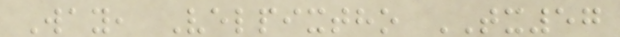Way, Velpixtho TX57
